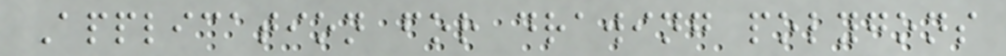Application for drawing polygons
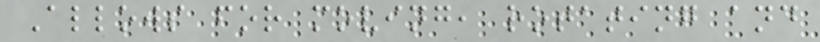Allows for moving, rotating and
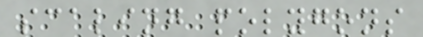scaling polygons
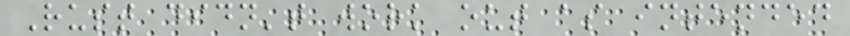Rust didn't work out as intended
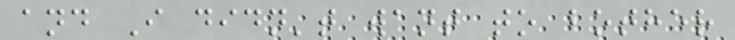and I didn't want to bother
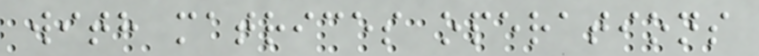with matrices operations
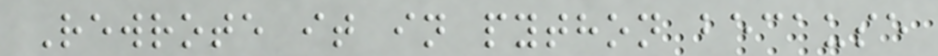Rewrote it in python because
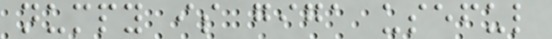numpy is giga useful
